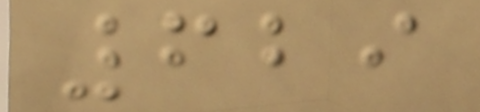629
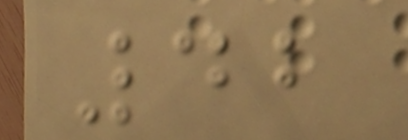42
